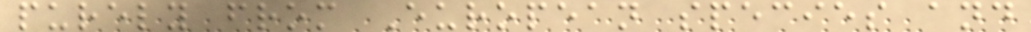purely from European species and
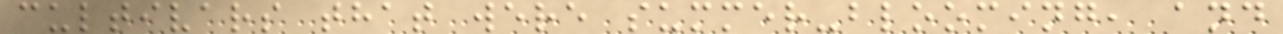cultivars that were summer-blooming, and
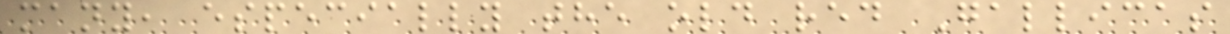many, especially the old red Gallicas
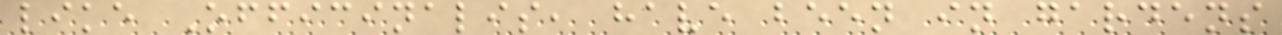like Officinalis, have been in gardens
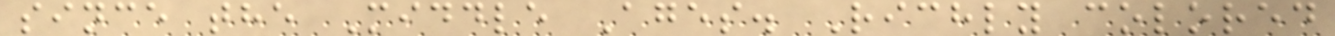since the Middle Ages. Richly colored
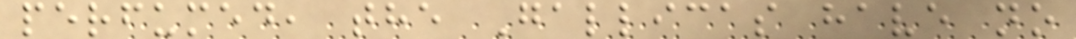perfumed, the Gallicas have no
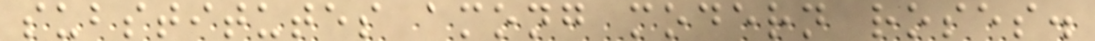substitutes among modern roses.
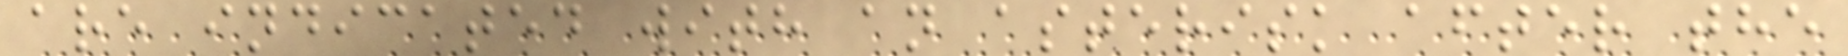are indicated with an asterisk after the
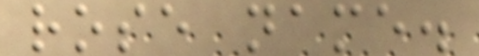rose name.
